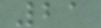21
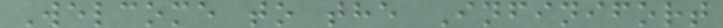Welcome to the Infinifort
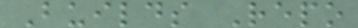Builds Repo
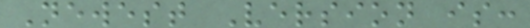Newest Version is:
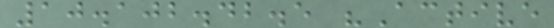10.102.42.5 "Active
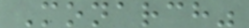Monarch"
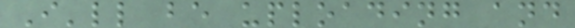I'll be uploading and
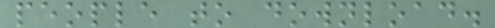people to download.
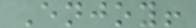Enjoy!
